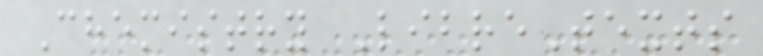Chemistry LibreTexts
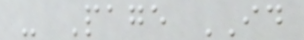- Page ID
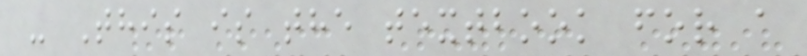- This is the textbook for a
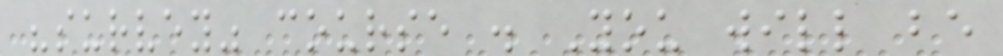"survey" course . You will be
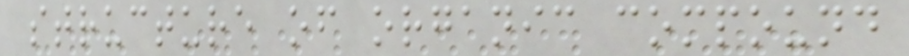structure of organic compound
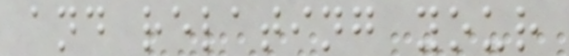and relating your
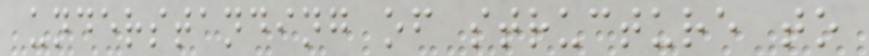understanding of structure to
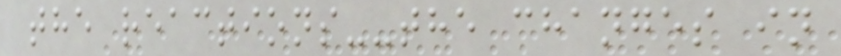the reactions--the changes in
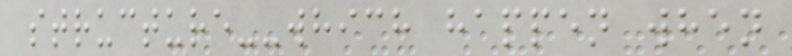structure--which happen when
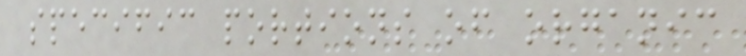specific portions of organic
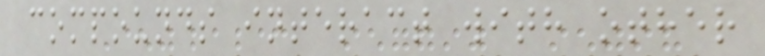compounds interact with other
